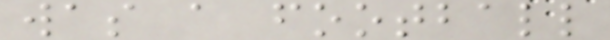was a football
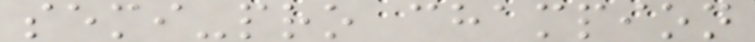semi-pro champion
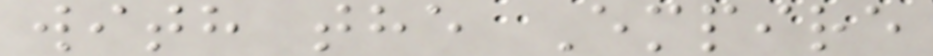with the Empire
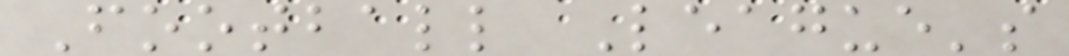Football League's
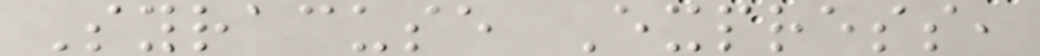Syracuse Express,
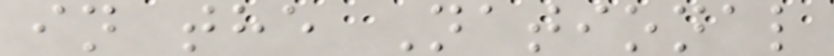in the National
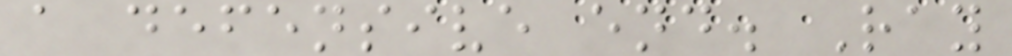a defensive end. Ray
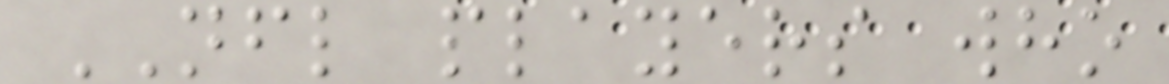NFL players who
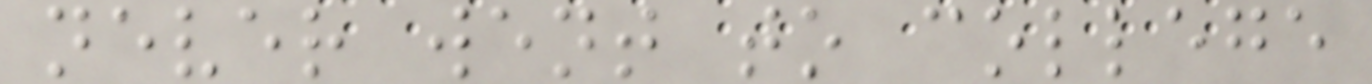never went to college
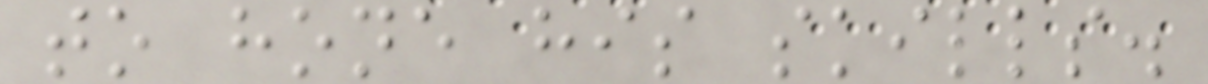to hone his skills.
